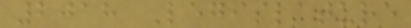2018 Legislature
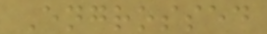Engrossed
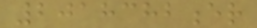2018382er
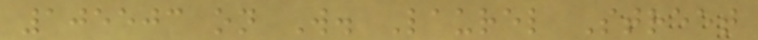105503 on W. Laurel Street
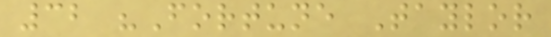32 "Fortune Taylor
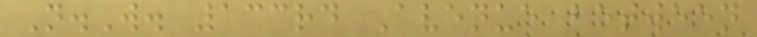N.W. 133rd Avenue between
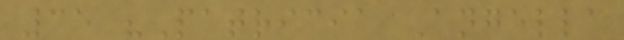35 "Patricia Angella
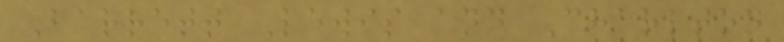Barrett Lewis and Charlton
